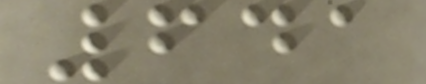641
